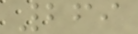269
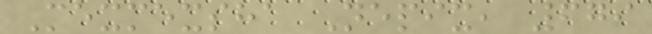Mexmexsha Nepix, 679
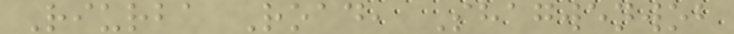Riurba Road, Shagwenwob
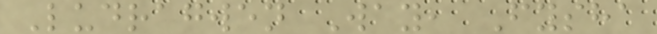Ludragwen Way, Fysha
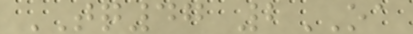TQ47 2OA
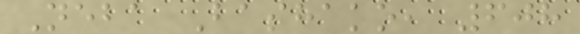Neba Bashako, 608
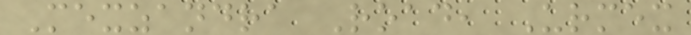Mexzandra Road, Urmex
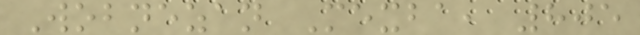Wobnezan Mexba, 805
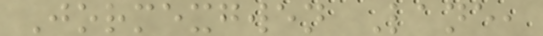Jormexgwen Lane,
